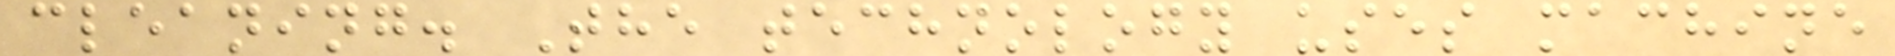cleaning. The technology uses machine
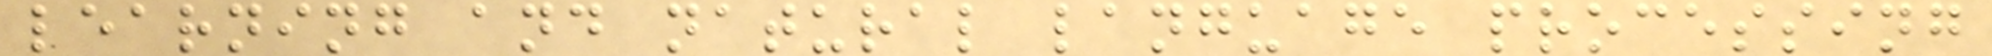learning and natural language processing
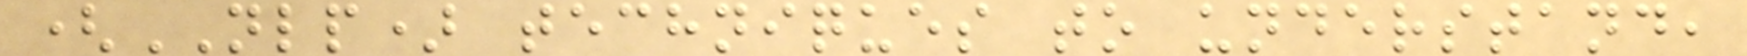(NLP) techniques to understand,
